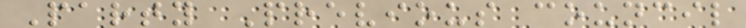Party Previous council
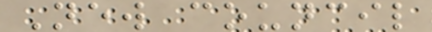New council
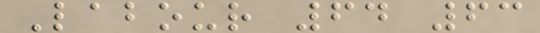Labour 64 63
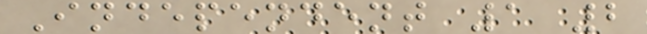Independent 1 2
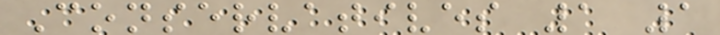Conservatives 1 1
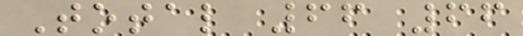Total 66 66
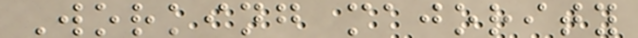Working majority
